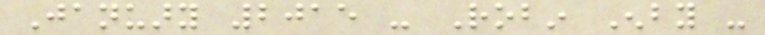January 2015 - Robin Enby -
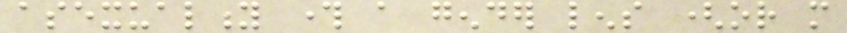asexuality through a gender lens (or more
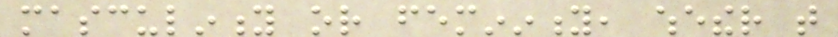masculinity or femininity, whether that
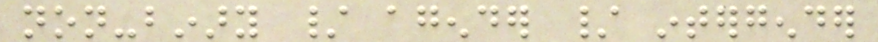non-binary / agender / intergender
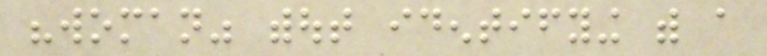"woman" without identifying with a
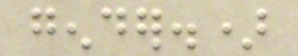gender.)
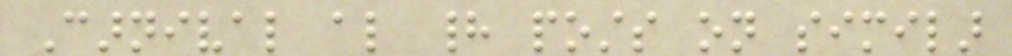Carnival also had posts on similar
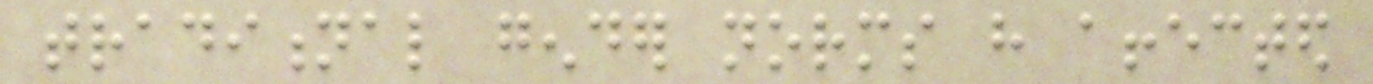traditional gender norms have affected
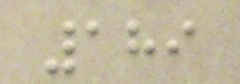189
